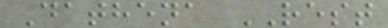Dathena REST
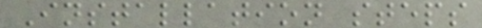Installation steps
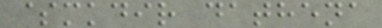$mkdir dathena
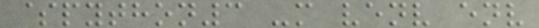$python3 -m venv env
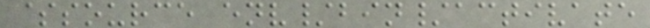$source env/bin/activate
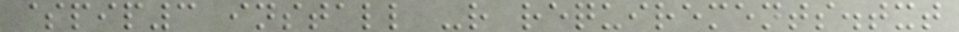$pip3 install -r requirements.txt
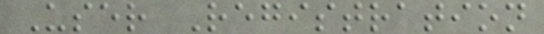User Registration
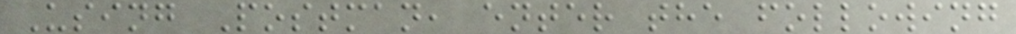Using Postman, enter the following
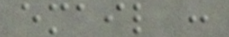email :
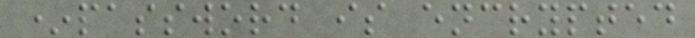*password is encrypted
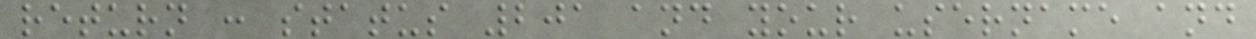return : status 201 and your username and
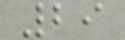29
